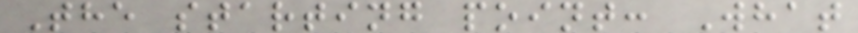The starting point: What
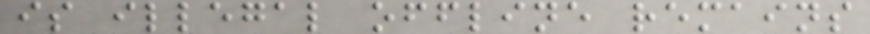is illegal offline remains
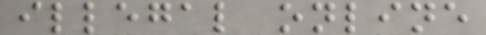illegal online
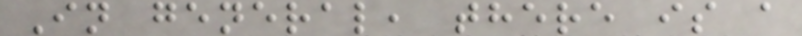In general, there is a
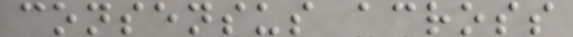consensus across
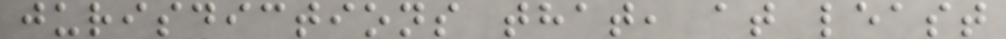jurisdictions that, at least
